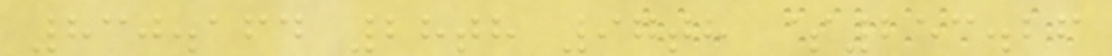830.164 28th 97th $253.26
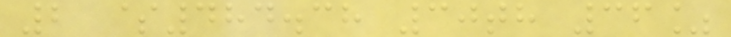2 $484.38 30th 36%
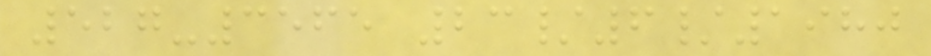527-3565 23/6/1980
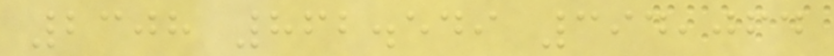2308 862.549 394,064
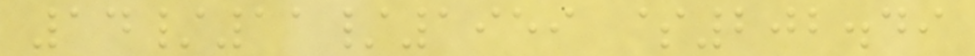14/11/1959 $202.49
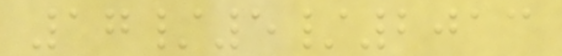17/5/2013
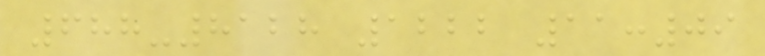688-8128 1222 11:09
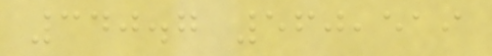340.7 560,519
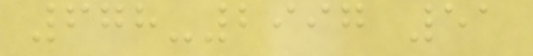678-2997 51
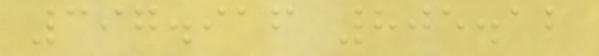397.916 805.12
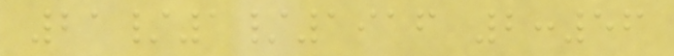21/1/1916 2:56
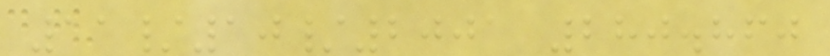11/10/2001 280.860
